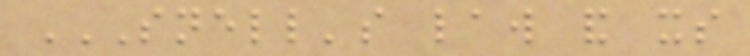SNELL'S LAW AND ITS
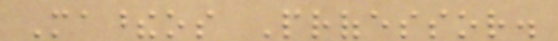Matheseos Professor.
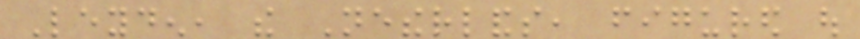Leyden, the Netherlands, figured out
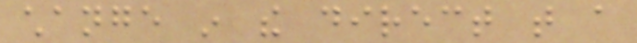change in the direct that a
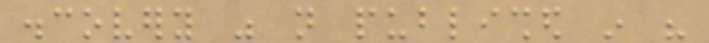discovery was not published in his
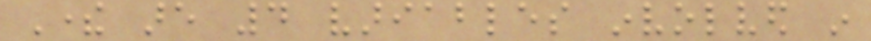There are 4 variables involved in
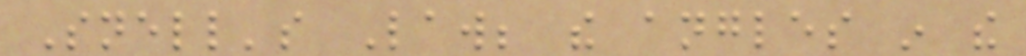Snell's Law; the angles in the
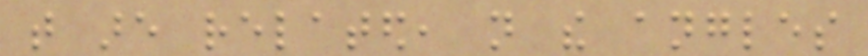that are related, not the angles
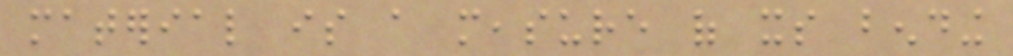material is a measure of its bending
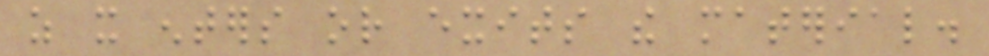as it enters or exits the material.
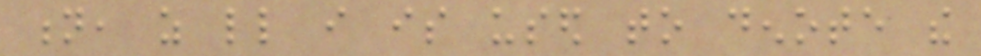n, as little i is used to denote the
